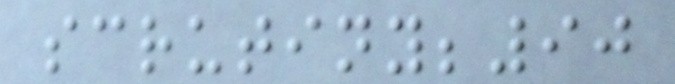scrutiny;90
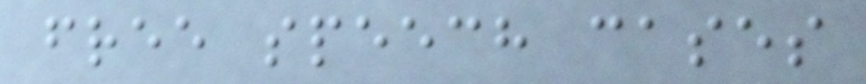free speech cases
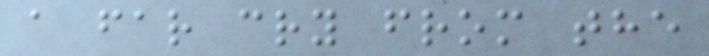a far cry from the
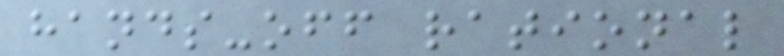hands-off rational
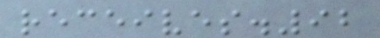receives.92
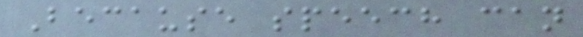Because speech can
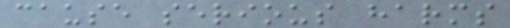cause serious harms
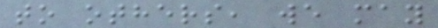to others, we may
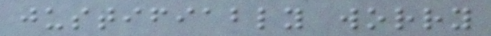justifiably worry
